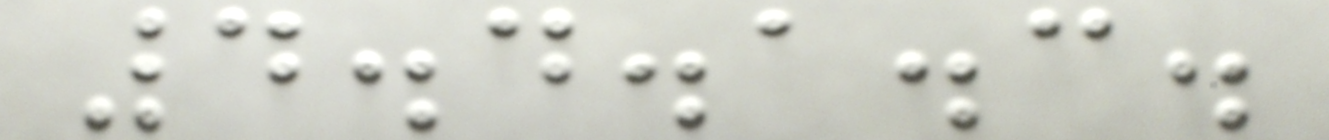4.4.1.3.
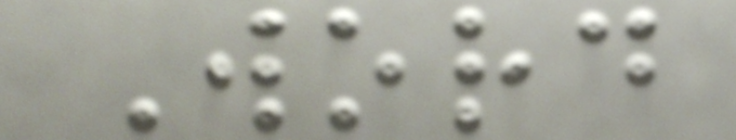Word
